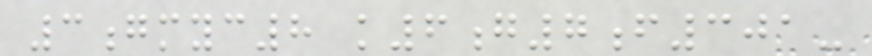3gmyc8 k6g7f301-
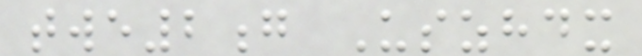twe2g Uszhdx
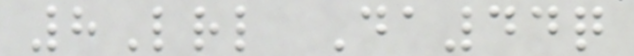8Lrl Da44q
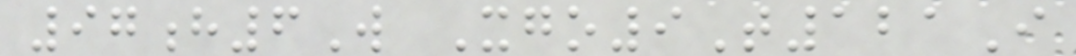97h6W Xgo9T121I
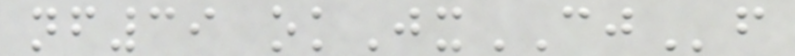nf39 okJxCJf
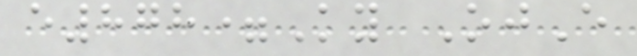e878=Ky OjE
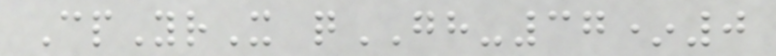CpYrX qGH-37*0
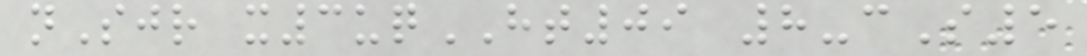nSjr x3uqHT09 8-cS5
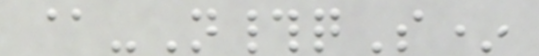@-N#qS*
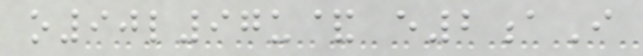o90l97u& e2aI
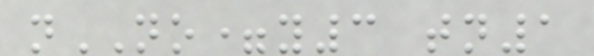nNO=y3 tn1
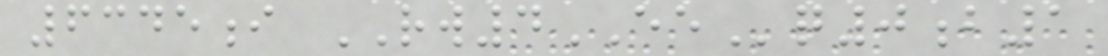6345i RW4EEq0b1
